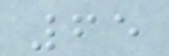65
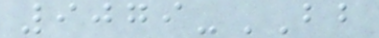9079-BB
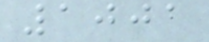1001
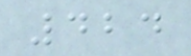424
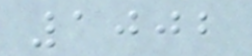1002
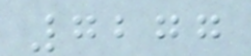7277
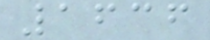1636
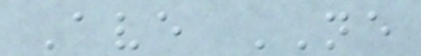Ave NE
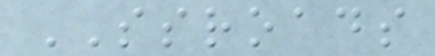SSROADS
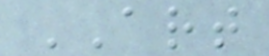ART
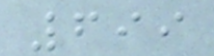699
